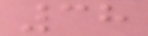38
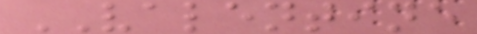VALENTINE
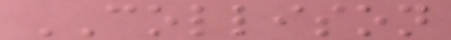COLLISON
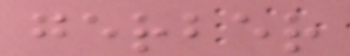gerber
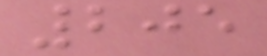205
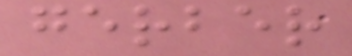gerber
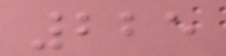225
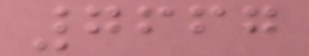7667
